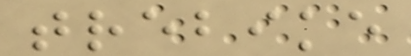trebike
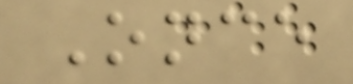Once
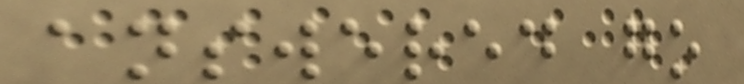answered go
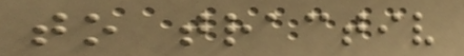to tractiv
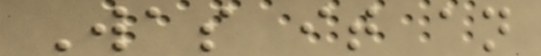Was it an
